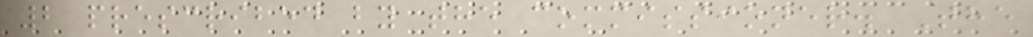2 prescribed by the commissioner. The
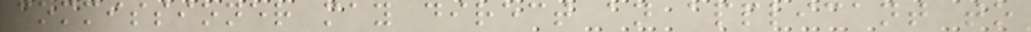commissioner may direct an applicant to
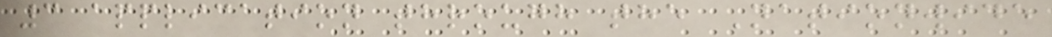3 application through the Nationwide
